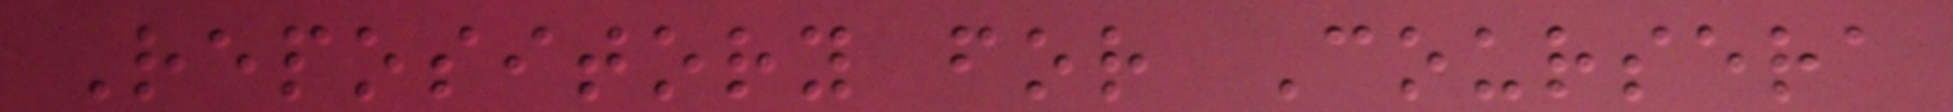Repository for Coursera
